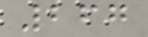267
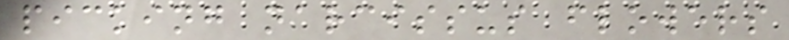picking narcissus flowers
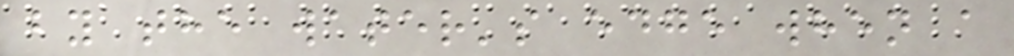by the water's edge when a
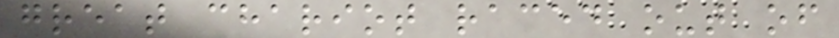great chariot raced out of
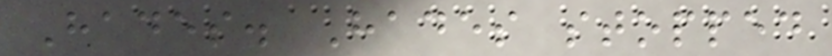Hades. Hades stopped
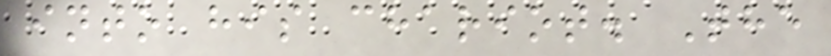into his chariot. The
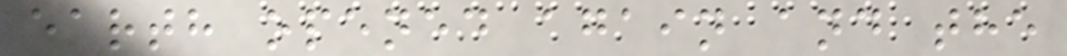earth opened again and the
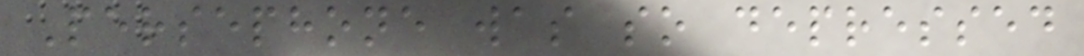Persephone was so depressed
